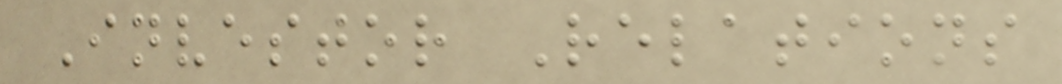Investor Relations
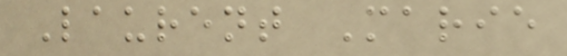Laurent Marie
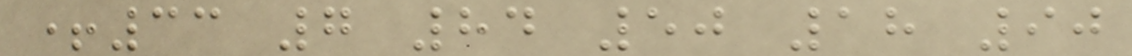+33 7 84 50 18 90
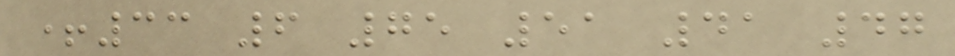+33 6 75 51 41 47
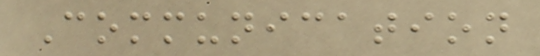Communication
